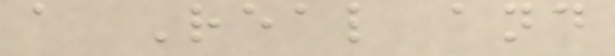a Real and
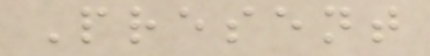Present
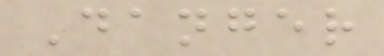Danger
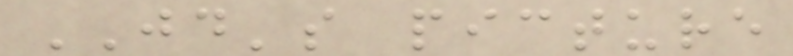JD's picture
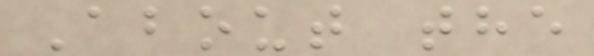About the
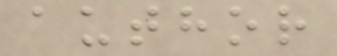author
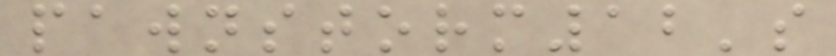pawnstorm12's
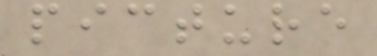picture
